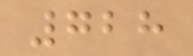728
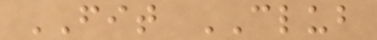FIT CLUB
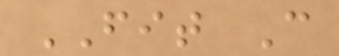FIT C
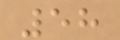58
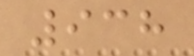938
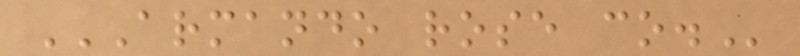ARMANDO ROSE CO.
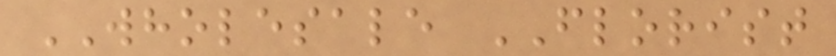WHOLESALE FLORIST
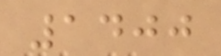1400
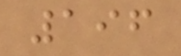196
